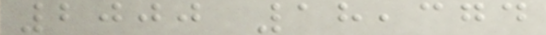2000 18,374
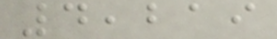4,219
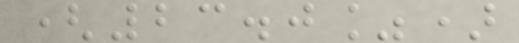(23.0%)
